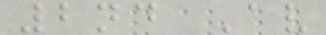2nd Av
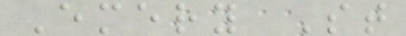Emery St
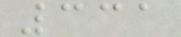331
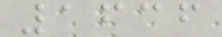1636
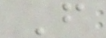F
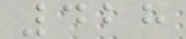428
